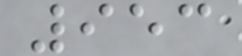953
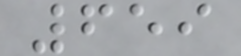659
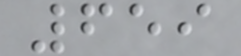659
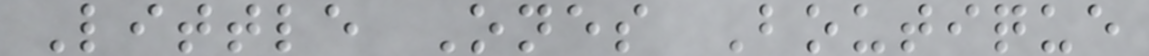Little Ones Boutique
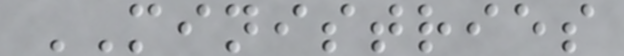MINISTRIES
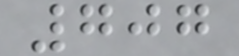707
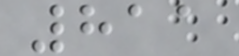811
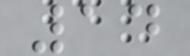14
